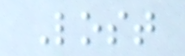Lost
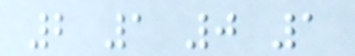2 1 0 1
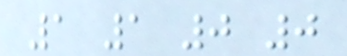1 1 0 0
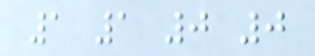1 1 0 0
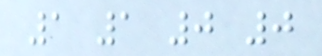1 1 0 0
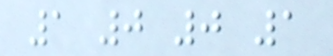1 0 0 1
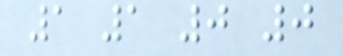1 1 0 0
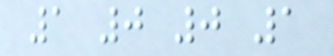1 0 0 1
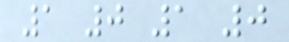1 0 1 0
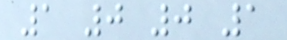1 0 0 1
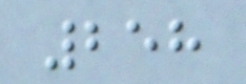258
